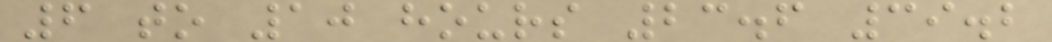6 to 10 hours 23.6 39.2
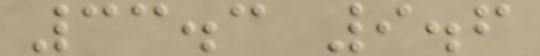33.3 9.6
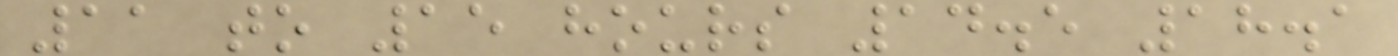11 to 15 hours 14.5 18.1
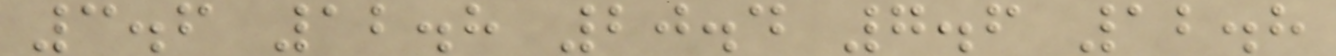3.6 12.8 20.4 7.6 12.8
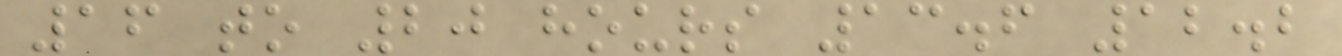16 to 20 hours 13.6 12.2
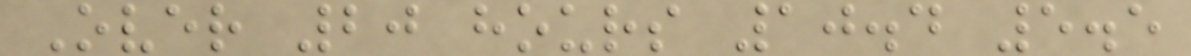Over 20 hours 10.4 5.5
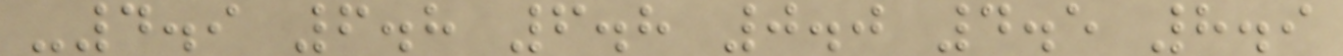-4.9 6.8 6.8 0.0 4.5 8.9
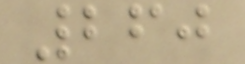260
